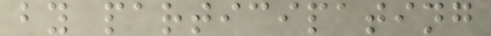by participating
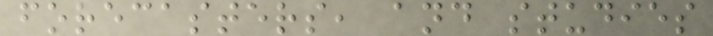forecasters, and studies
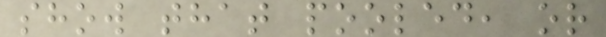show that pooled, or
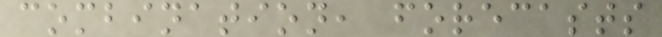combination, forecasts
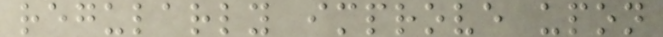regularly improve upon
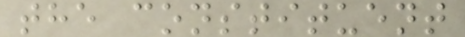the constituent
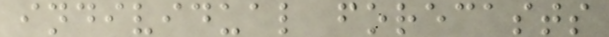individual forecasts
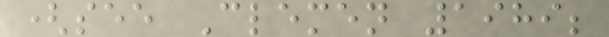(see Clemen 1989;
